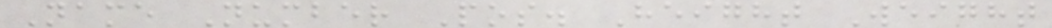Name Number Pos. Height Weight
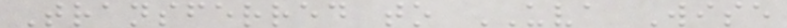Transferred to UVA Wise
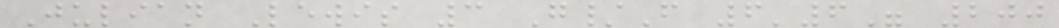Julian Lewis 3 G/F 6'6" 200
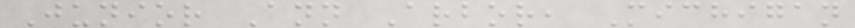Junior Ann Arbor, Michigan
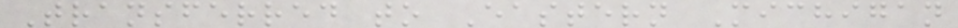Transferred to Eastern Michigan
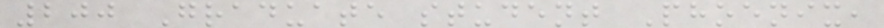200 Graduate student Phoenix,
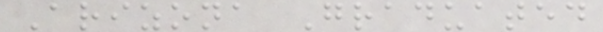Arizona Graduated
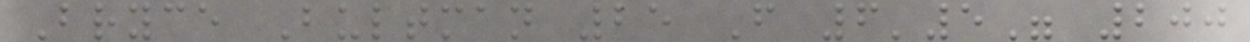Bryce Bultman 25 F 6'5" 200
